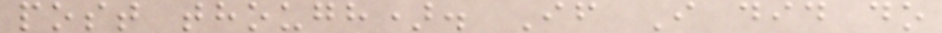post though). If I did do
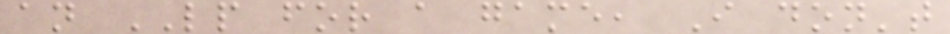an LP for a game, I don't
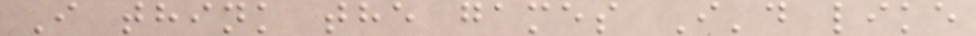I think the games I'd like
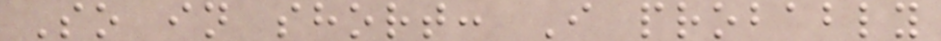So in short: I probably
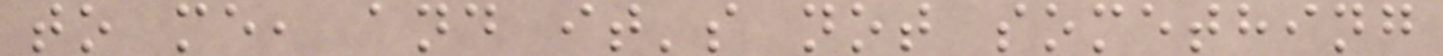to me, and it's not something
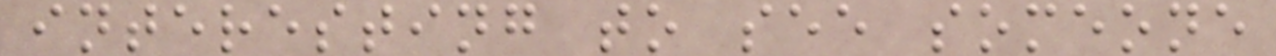interesting to see someone
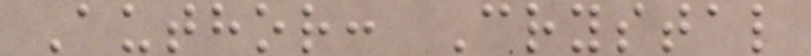Author: Crystal
